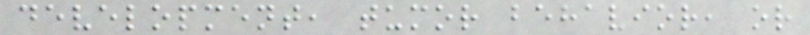development, tumor behavior, or
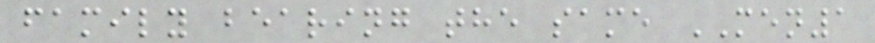family bearing the same MEN1
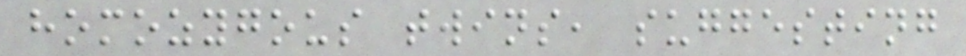homozygous twins, suggesting
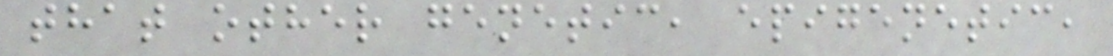that other genetic, epigenetic,
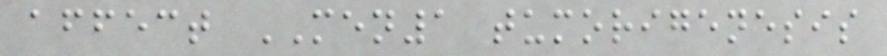affect MEN1 tumorigenesis
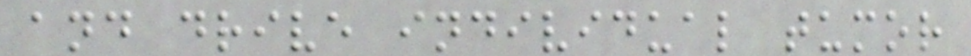and drive individual tumor
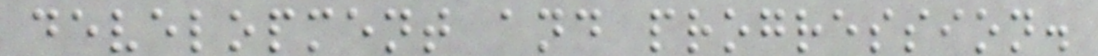development and progression.
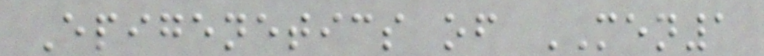Epigenetics of MEN1
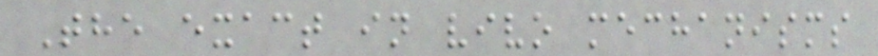The exact in vivo mechanisms
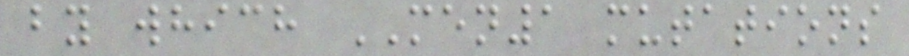by which MEN1 mutations
